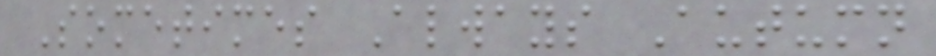Sometimes Always Autumn
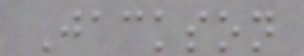Jackson
